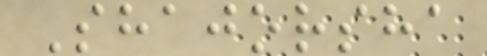Shajorsha
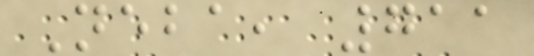Neba, 711
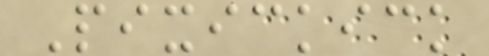Pixickick
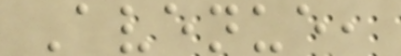Avenue,
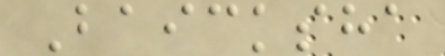Baicksha
